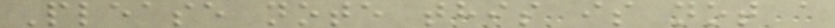Please note this is not a
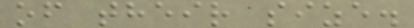of their size.
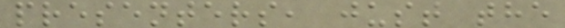presenters, just the
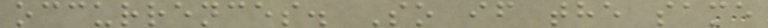occurrences. So if the same
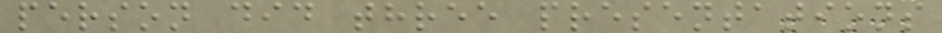person did three presentations
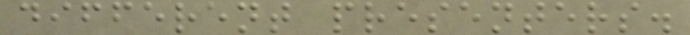different presenters.
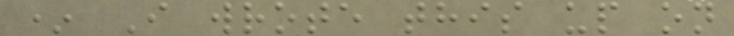* I wrote this up on
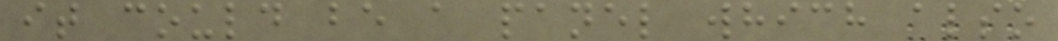it could be a panel which also
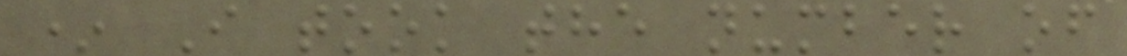* I took the number of
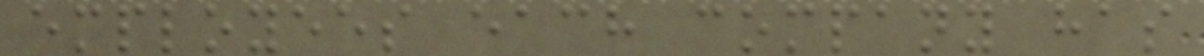employees each company has
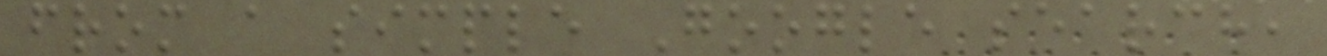from a simple Google search,
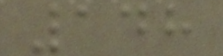148
